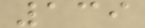139
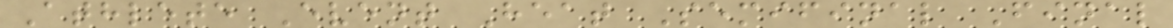Athlete Event Heat Semifinal Final
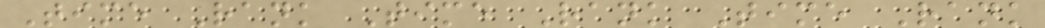Time Rank Time Rank Time Rank
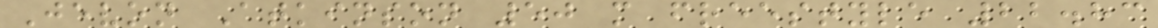Jevon Atkinson 50 m freestyle 22.83
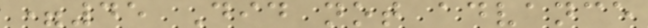=45 Did not advance
